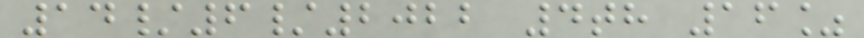14/6/2022 4th 16%
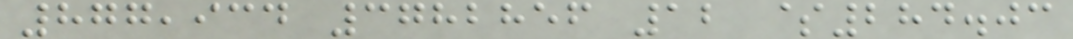877,934 3782856 12 $284.03
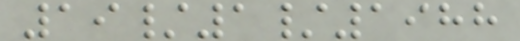19/1/1988
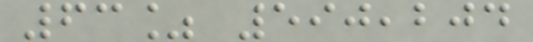63% 590,204
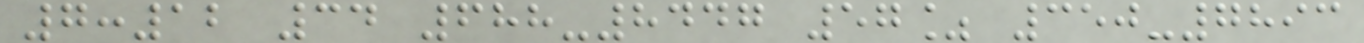7:12 34 688-8447 57% 350-7893
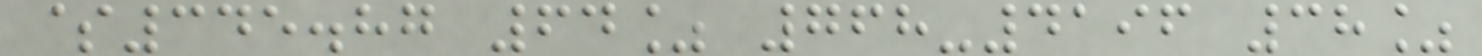$345.87 64% 768-4196 38%
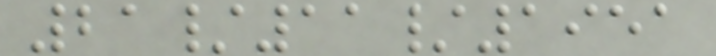21/11/1951
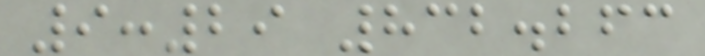9:29 832.263
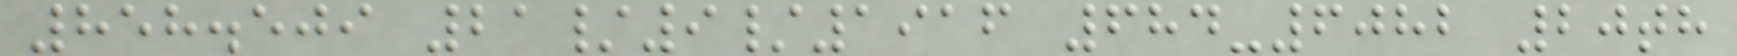858.509 21/9/1916 684-6082 20th
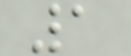1
